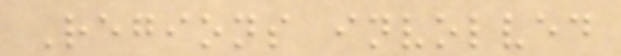Regions involved
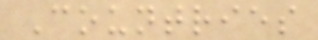Countries
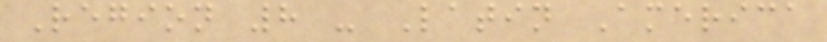Region 8 - Latin America
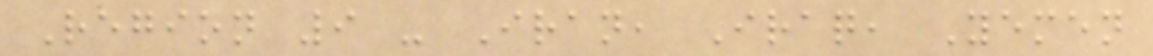Region 9 - Iran, Iraq, Yemen
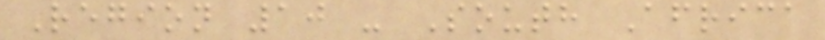Region 10 - South Africa
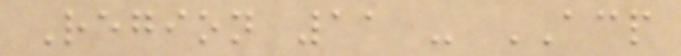Region 11 - ACP
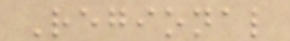Regional
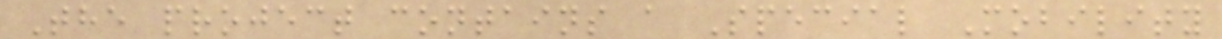The project contains a Special Mobility
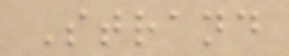Strand
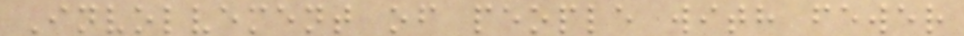Involvement of people with fewer
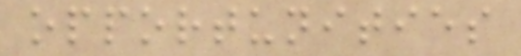opportunities
